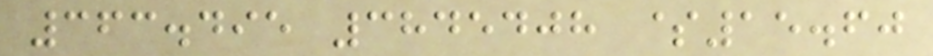363.495 3845408 $15.60
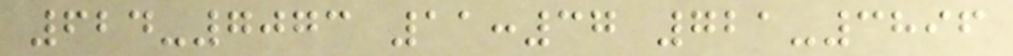624-7073 11:37 721-3896
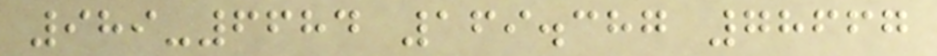989-6684 169.387 78667
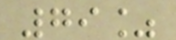79%
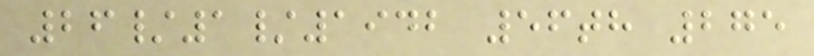26/1/1942 56th 275
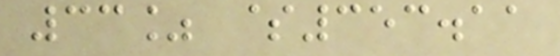33% $353.11
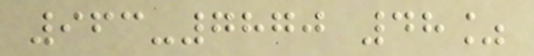963-7870 48%
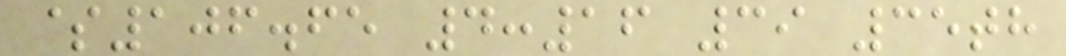$106.65 4:16 39 35th
